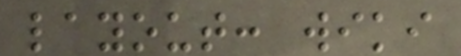layout: wiki
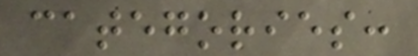categories:
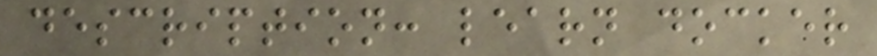description: learn docker
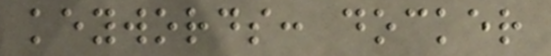keywords: docker
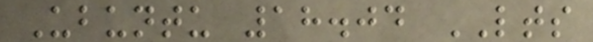Ubuntu 18.04 LTS
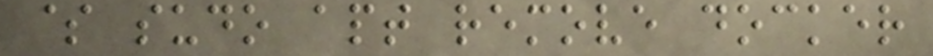$ sudo apt remove docker
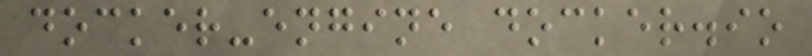docker-engine docker.io
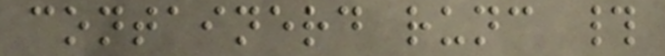containerd runc #
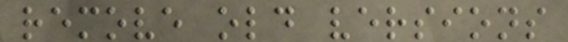remove old versions
